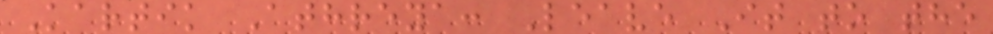Kartik Athreya: Leave It to the
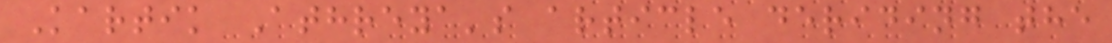Kartik Athreya's article deriding the
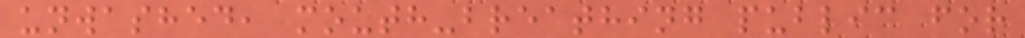unwashed, mouth-breathing public for
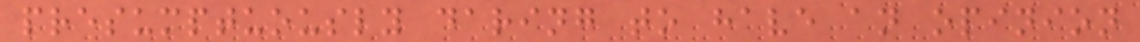presumptuously daring to have an opinion
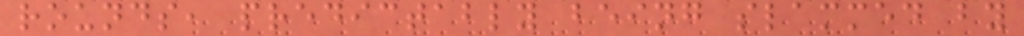rounds, predictably being slammed by
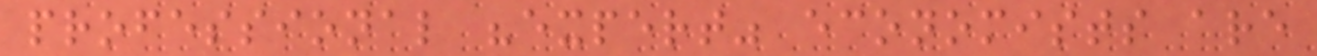professional "expert" economists are
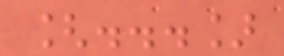[...]
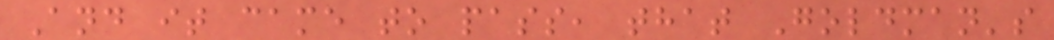And it came to pass, that Goldman's
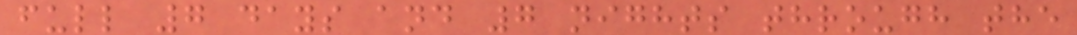full 7 days and 7 nights through the
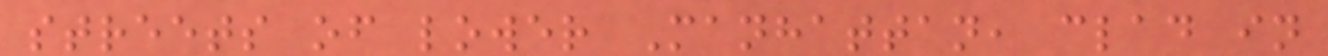streets of lower Manhattan, clad in
